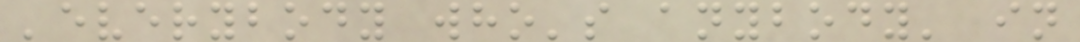'everybody who's anybody' in
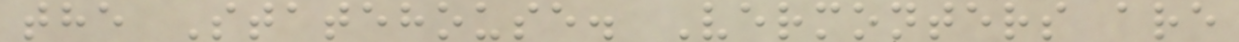the Statehouse. Vermonters are
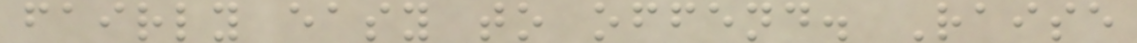fairly easy to offend. Raise
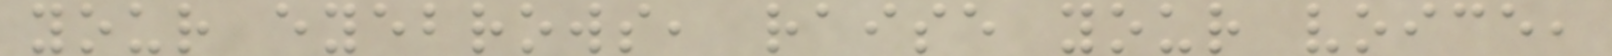your eyebrows, raise your voice,
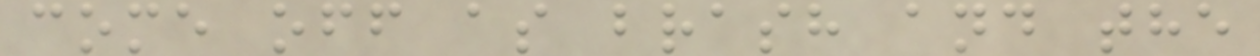come off as brash and the
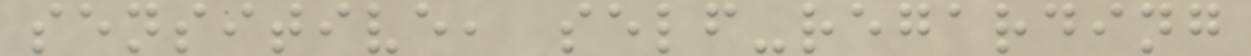sensitive, self-regarding
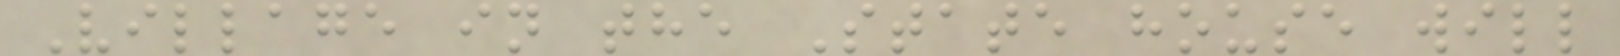Village in the State house will
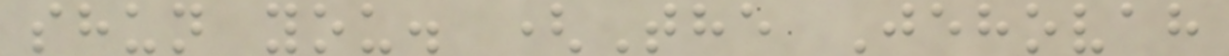shun you. (The Jehovah
